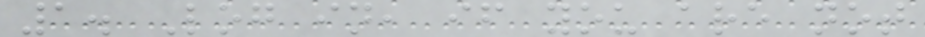1. Log in, if you are not
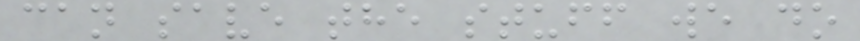can save the stuff we do
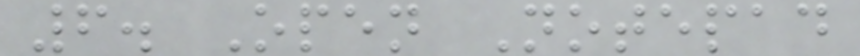6. Open Notepad
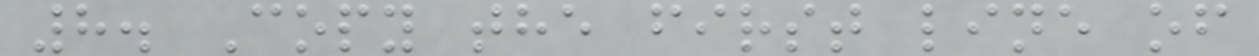8. Copy the first line of
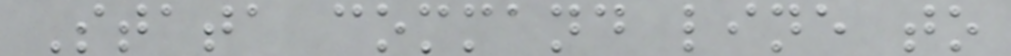Stata command line to
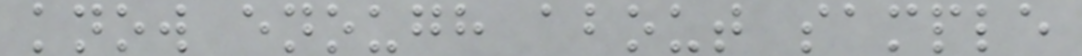know enough about sample
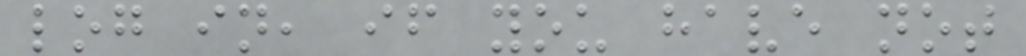log in, if you have not
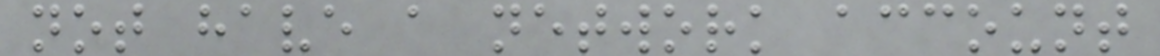not have a network account
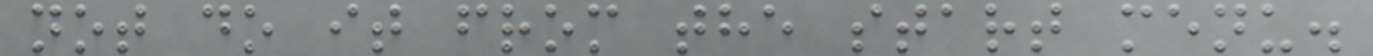not do it from the start menu.
